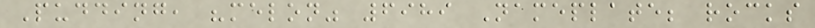Pudding, "melon" 6989 Nameplate; rocks
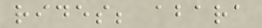rides; abara
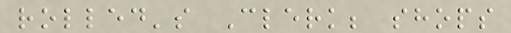rolled's Clerk; shops
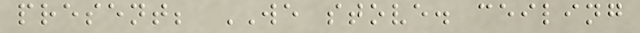present; WE stove. ceiling
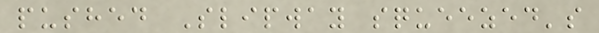pushed Slipway squeezed's
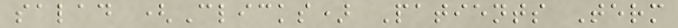salad (Clicks) Patients Term
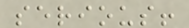serious!
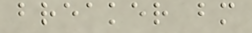breaker bm
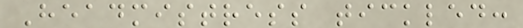Headmistress tickled:
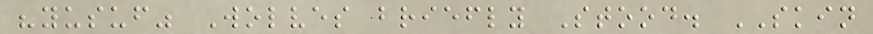"yusuf" Wolves briefly Stood. SKIN
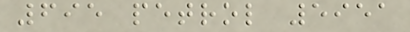695 petrol 5951
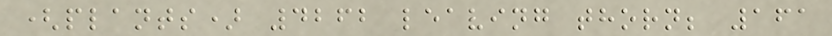(plants) 4262 leaving thorn; 161
